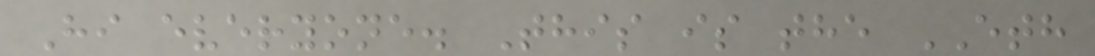Hi everyone. This is the ETH
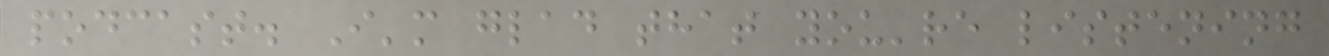podcast. I'm glad that you're listening
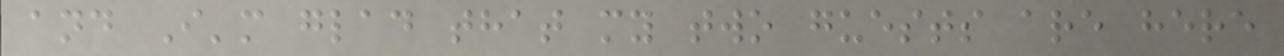and I'm glad that my two guests are here
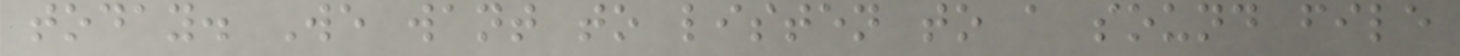today. We want to listen to a sound file
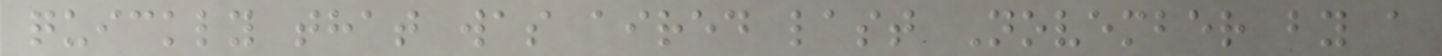quickly that was aired last November by a
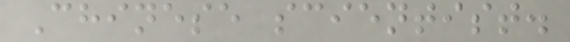Chinese scientist.
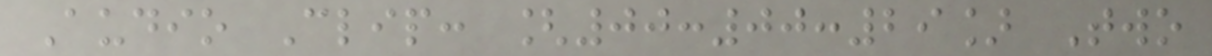Audio Clip: [00:00:29] Two
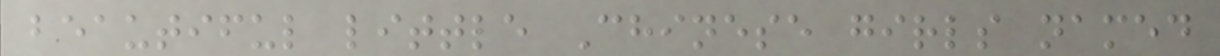beautiful little Chinese girls named
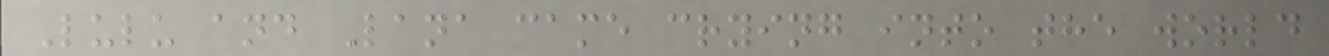Lulu and Lana came crying into the world
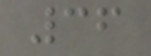36
